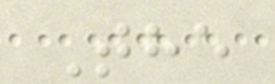The
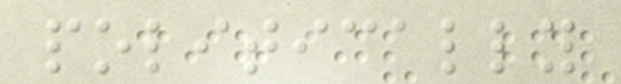politically
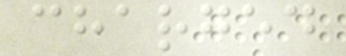charged
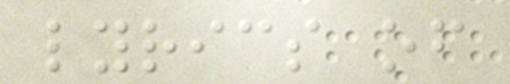lyrics of
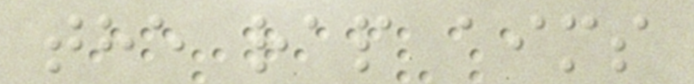the rap aims
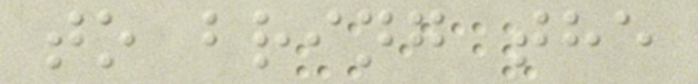to bring the
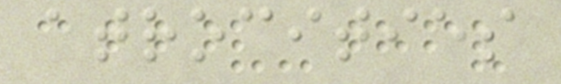atrocities
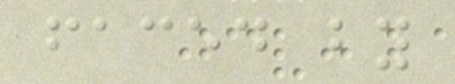faced by
